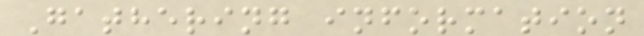Gathering information
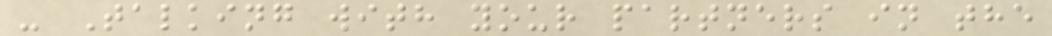- Talking with your partners in the
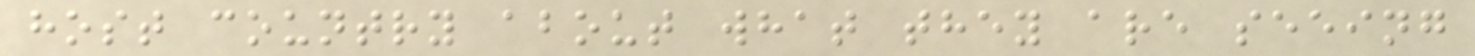host country about what they are seeing
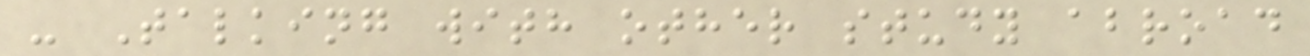- Talking with other study abroad
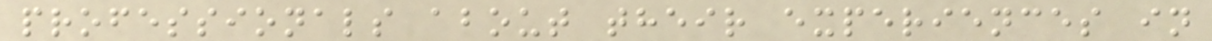professionals about their experiences in
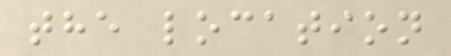the location
